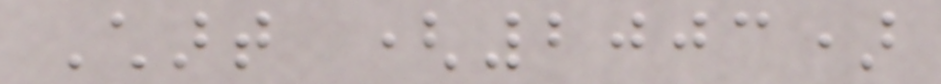Chart (2003)
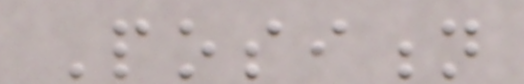Position
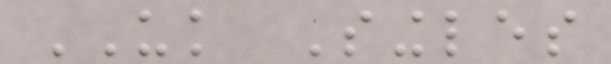UK Singles
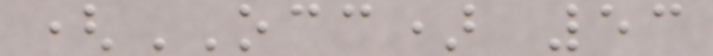(OCC) 53
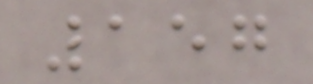157
